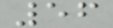56
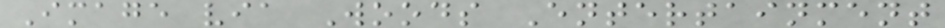Image via Woods Entertainment
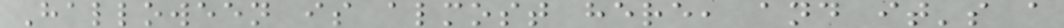Halloween is almost here, and it's a
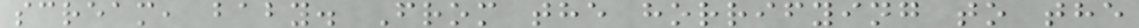scream, baby. From the horrifying to the
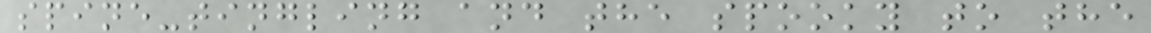spine-tingling and the spooky to the
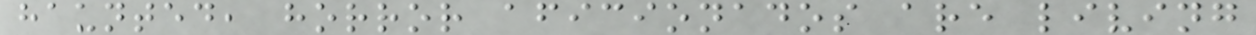haunted, horror aficionados are living
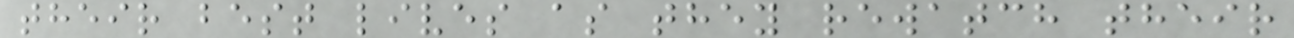their best lives as they rewatch their
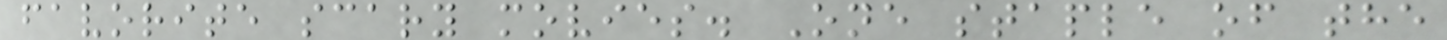favorite scary movies. One staple of the
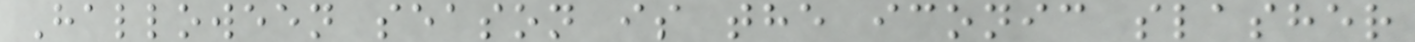Halloween season is the iconic slasher
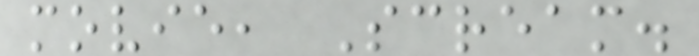movie, Scream.
